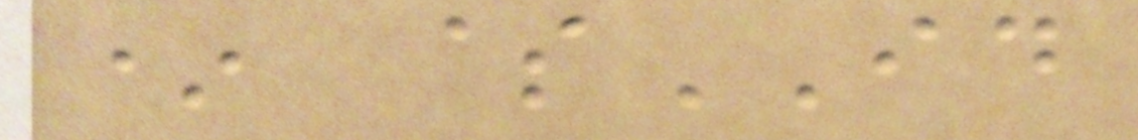* $ID
